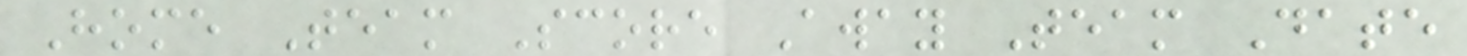Home Team Score Away Team Date
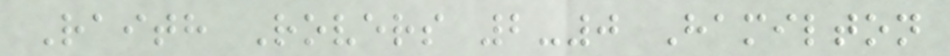Raith Rovers 2-0 Hamilton
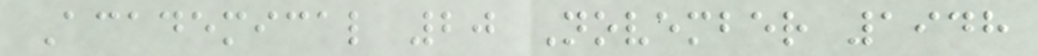Academical 20 November 1948
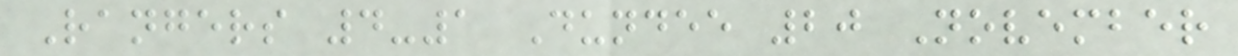Rangers 4-1 Dundee 20 November
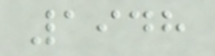1948
